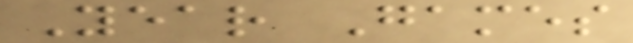Year Games
